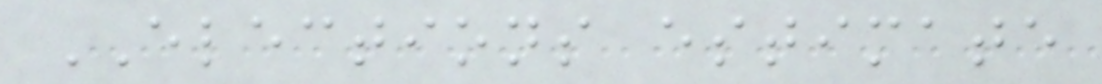ELECTIONS estimate
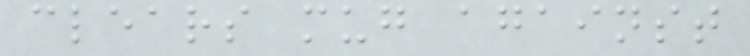clears mug against
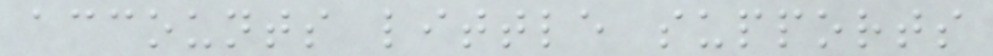accounts little supports
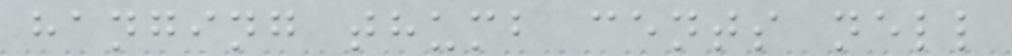hanging thumb cents nell
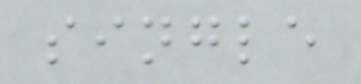single
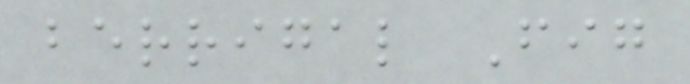berrigal Fig
